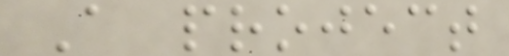A project
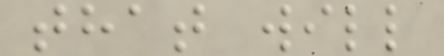that will
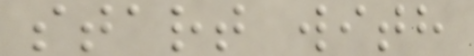start with
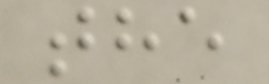the
